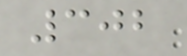302
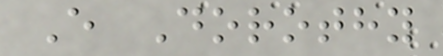E Dorothy
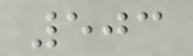503
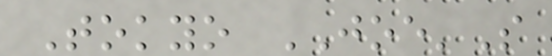Tokyo JOE'S
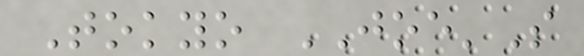Tokyo JOE'S
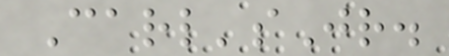Carl'sJr.
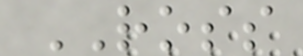ROSS
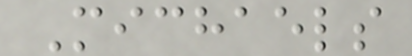Michaels
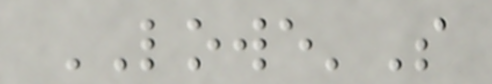LOWE'S
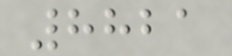8821
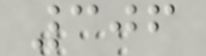306
